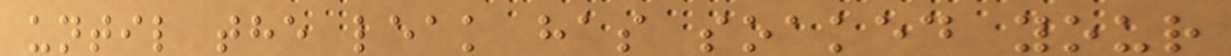until the leak has soaked your
